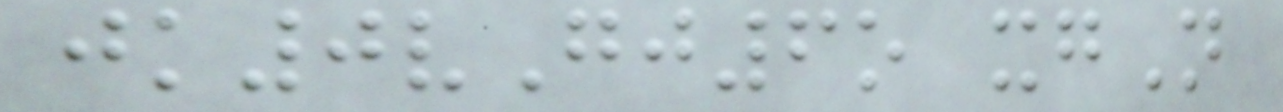jk0vGj6o xgN
